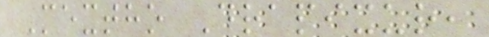Mextho Drapixur,
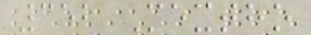352 Mextho
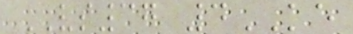VS37 4KE
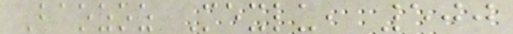Baozoz Mexlu, 500
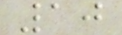10
